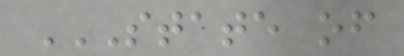STATE OF
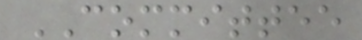COMMITTEE
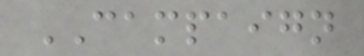CAMPAIGN
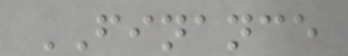FINANCE
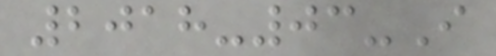2018-03-I
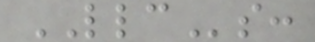LLCs:
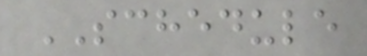SCHEDULE
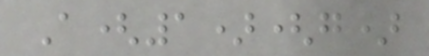A(1)(g)
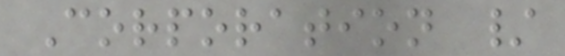Corporation /
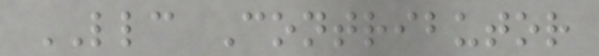LLC Contributor
